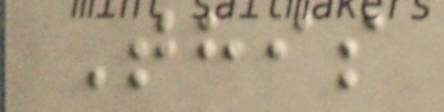This
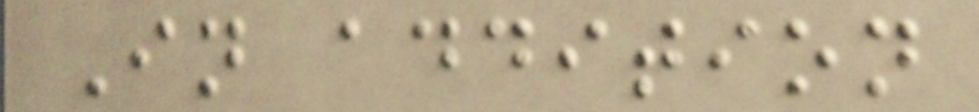In addition
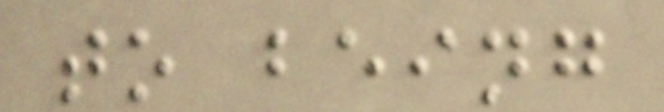to being
